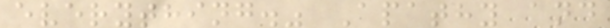everything." Apathy and
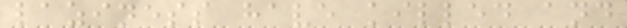laziness have killed and
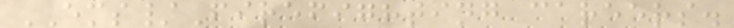EMS/Firefighting careers.
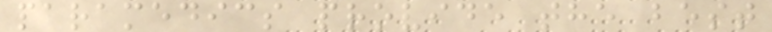paramedics provide the best
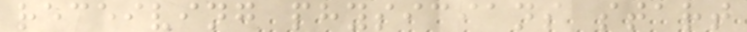receiving physicians start
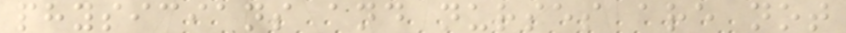physicians and nurses are not
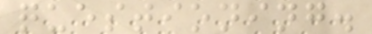questioning.
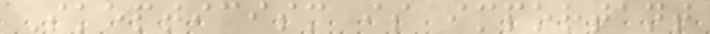Skepticism is important
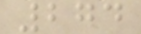274
